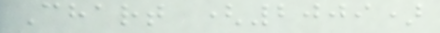Chart (2009)
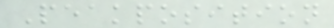Peakposition
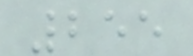255
